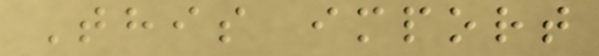This import
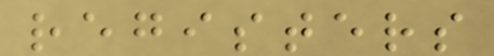registers
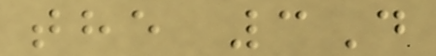the 3D
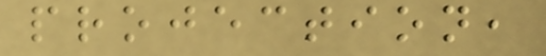projection,
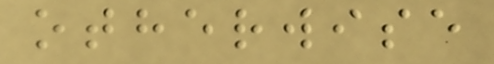otherwise
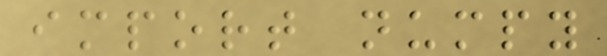import numpy
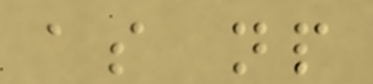as np
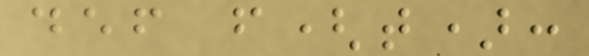def f(t):
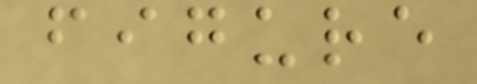figure
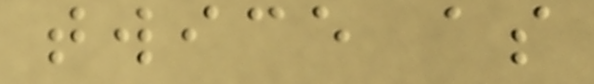twice as
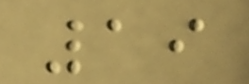19
